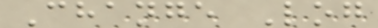Change Log
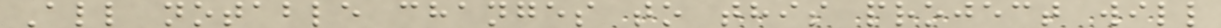All notable changes to this project will
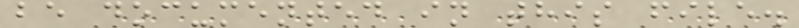be documented in this file.
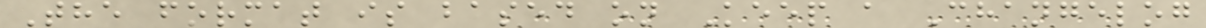The format is based on Keep a Changelog
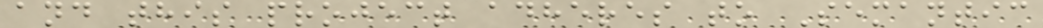and this project adheres to Semantic
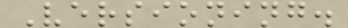Versioning.
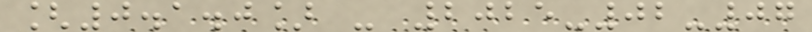[0.1.0] - 2025-02-07
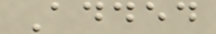Added
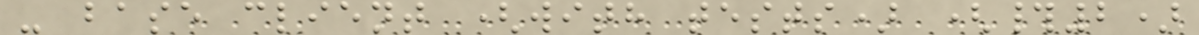- base client (with tests) (#2)
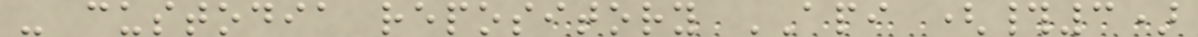- custodia repository API (#3)
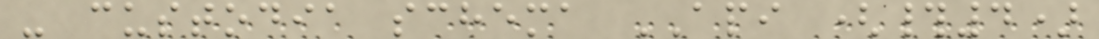- custodia schema API (#4)
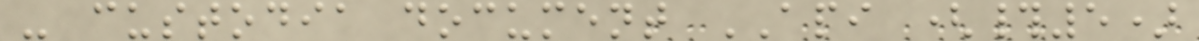- custodia document API (#5)
